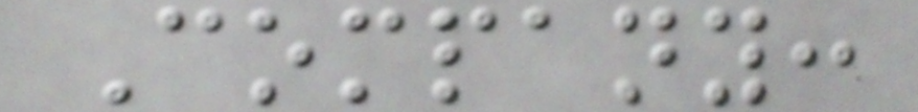Company:
